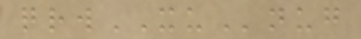qrwXUnug
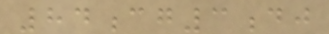84cg3dj
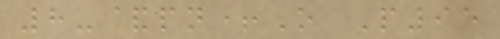8-&pn+O P95
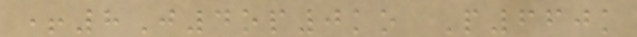+8J4op0ko P660k
